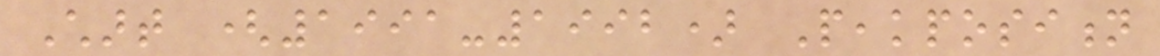Chart (1991-1992) Peakposition
